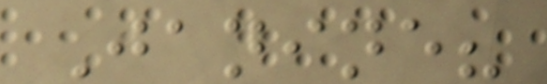Janine?
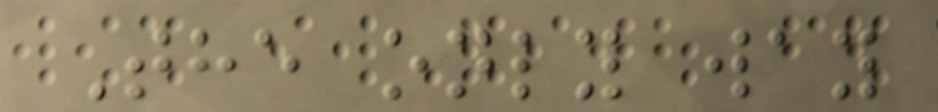The only way
